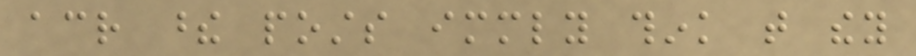across these posts immediately think that they
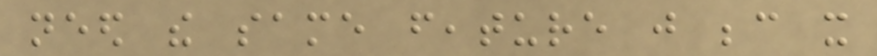need the same feature just because it
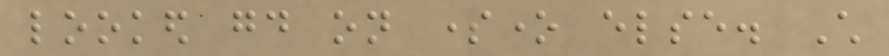looked good on someone else. Child
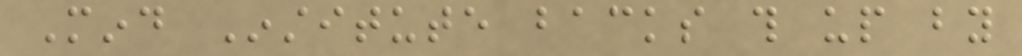Mind Institute backs this up by
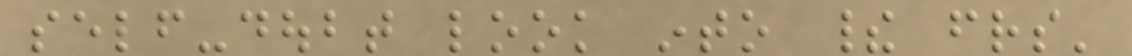self-doubt look into their friends'
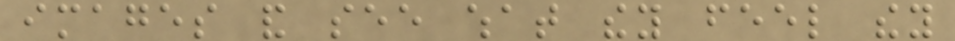images and see what they feel they
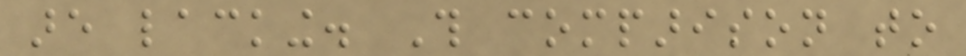are lacking. This comparison to
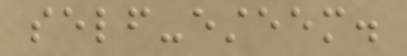self-esteem.
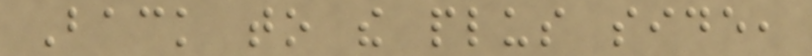Back to the plus side,
